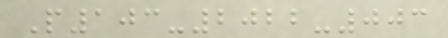P103-2022-003
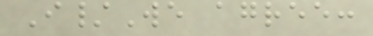I/We agree:
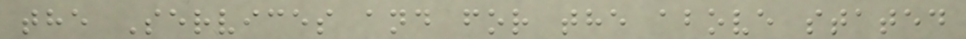the Services and for the above stated
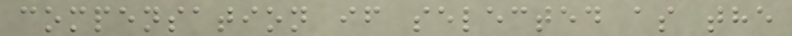compensation if selected as the
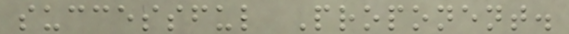successful Proponent.
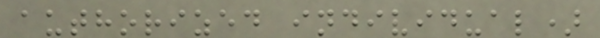authorized individual)
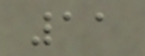11
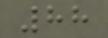88
